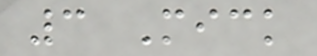3 Mick
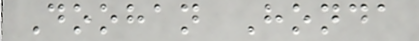Doohan Honda
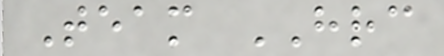Team HRC
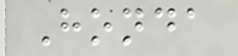Honda
